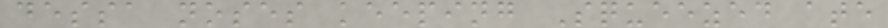dessa noses keeping Squeezed ate
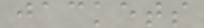jackets
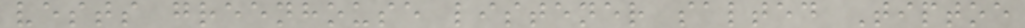vests greenhouse listener salted Tiptoe
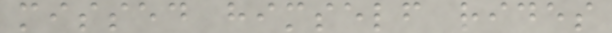missed himself rides
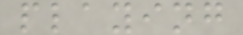playing
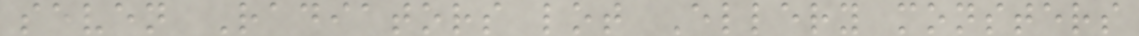seven Radiators lot Ellery monsters
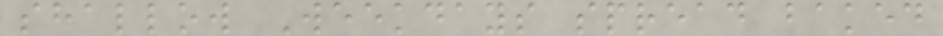shallow Weekdays spread baked
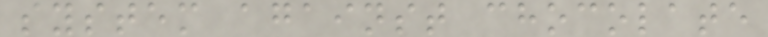system against chocolate
